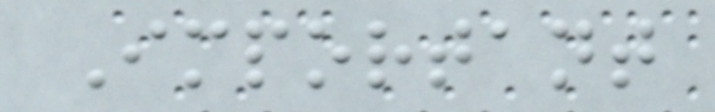Important
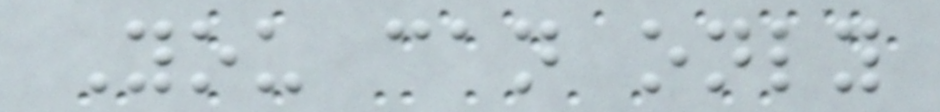You can only
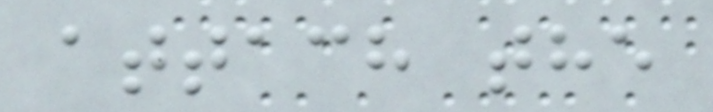attach the
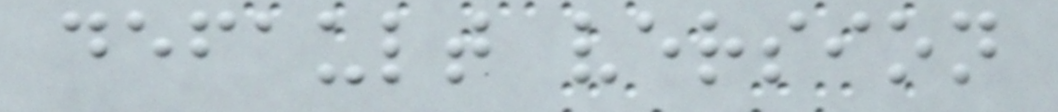default version
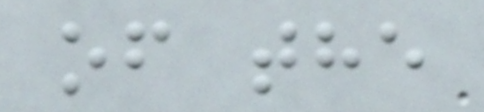of the
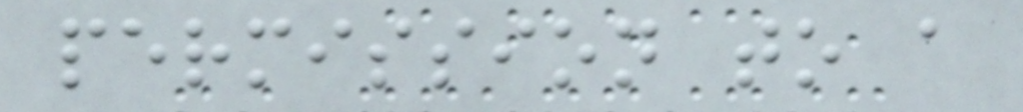permission to a
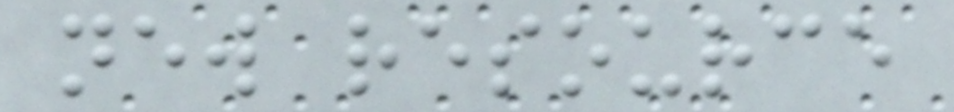new resource
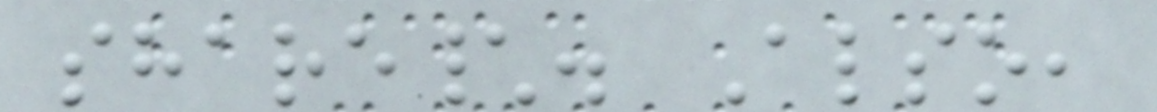share\. Also,
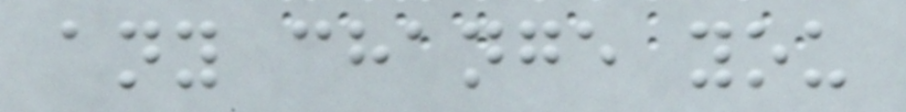any change you
